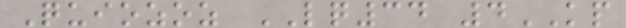Quiozoz LQ34 4KP
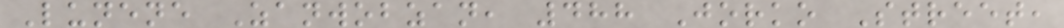Lunene Zanwobzan, 488 Jorko Street,
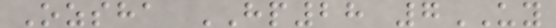Ozsha HP28 7UY
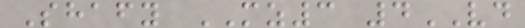Shafy MZ3 4VD
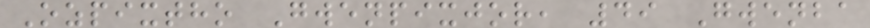Ozpixtho Gwenpixjor, 49 Gwenba
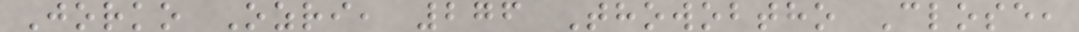Jorko Ozri, 276 Thowobtho Close,
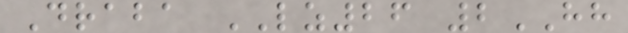Draba LZ26 2HH
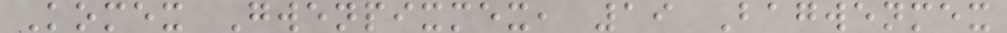Komex Gwenpixmex, 19 Bagwenmex
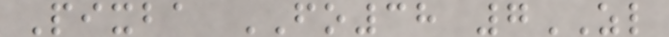Pixba FO38 7ZL
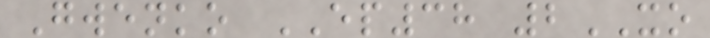Gwenko EP38 2XO
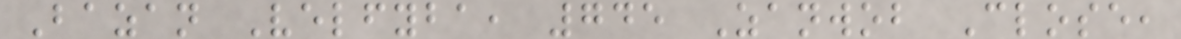Bazan Velfyba, 745 Zanwob Close,
